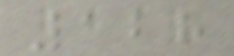128
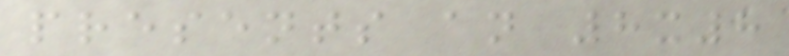presents an 8x8
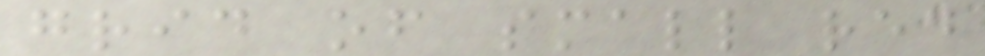grid of small red
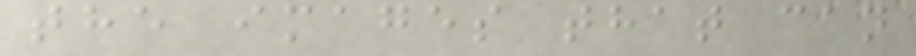the images that can
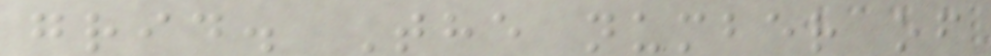grid. The number of
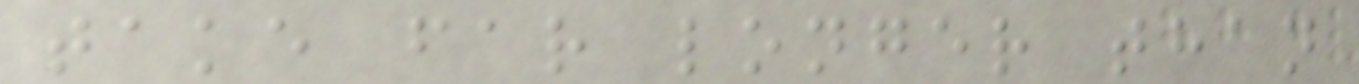take far longer than
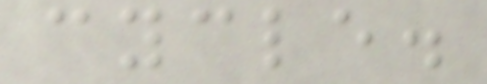cycle.
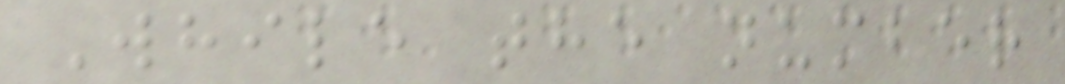While the number
